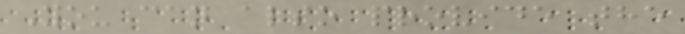You can also provide the
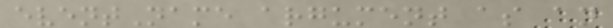eventName argument as an
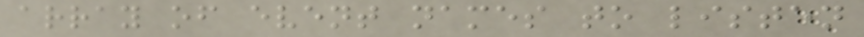array of event names to listen
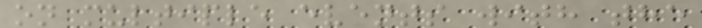on multiple events with the
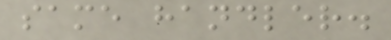same handler.
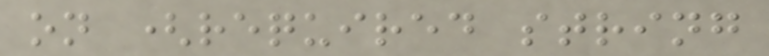on (required string
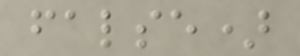false)
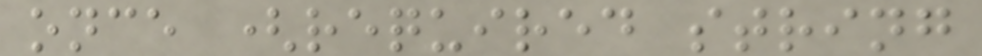once (required string
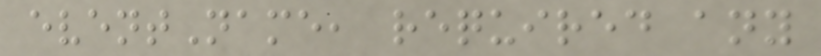eventName, required any
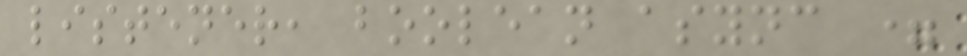listener, boolean async =
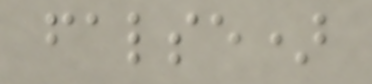false)
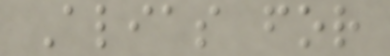Alias for
